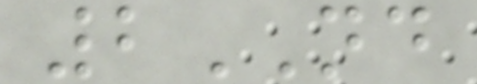2ND
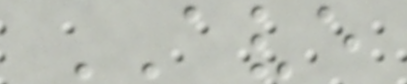AVE
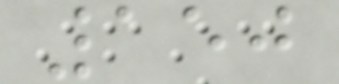150
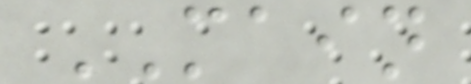MAIN
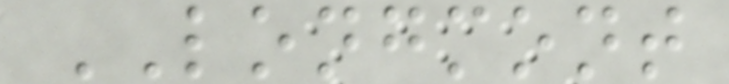LONGMONT
